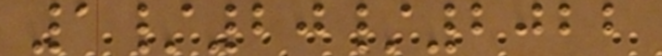1/20/2022
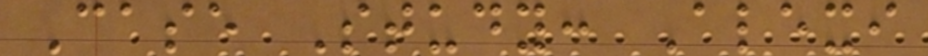Case Study: Alexi
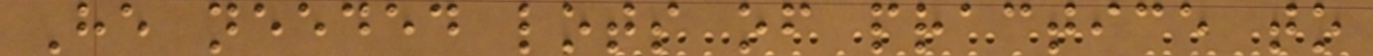He needed lots of practice to
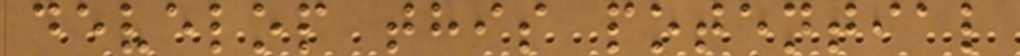develop this potential
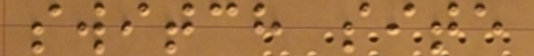switch site
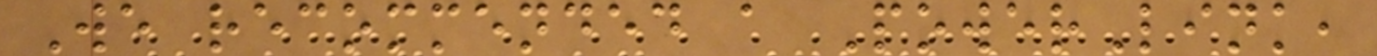We recommended a PowerLink,
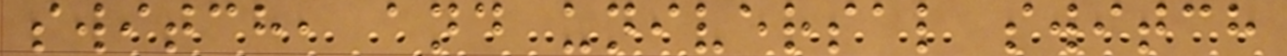switch, and universal switch
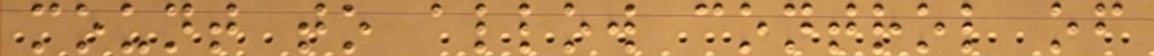mount to allow control of
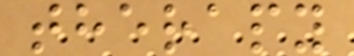therapy
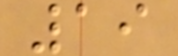19
